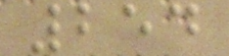254
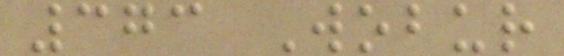373 Wobur
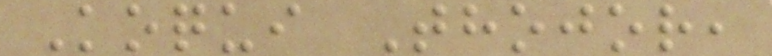Koqui Thojor,
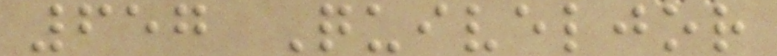657 Quiveljor
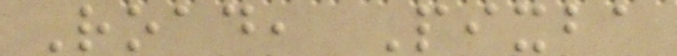Road, Pixba
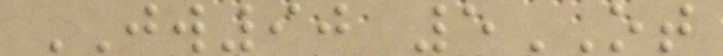JW90 5OT
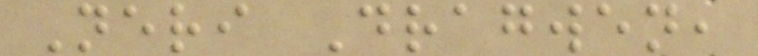Neri Dragwen,
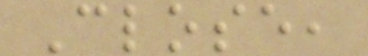Close,
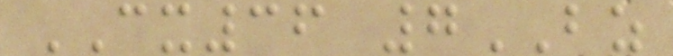CX36 7BZ
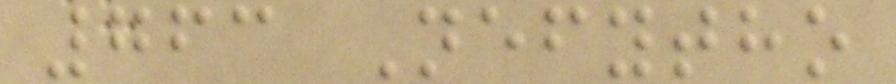763 Nefytho
